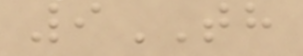9TH
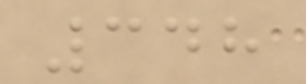348
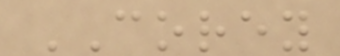COREY
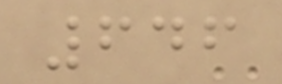646
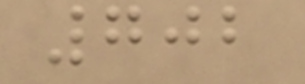702
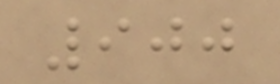900
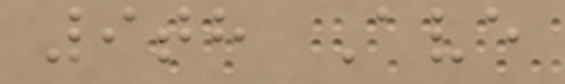9th Ave
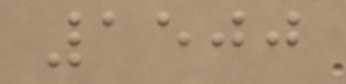1500
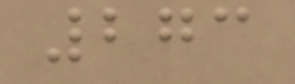273
